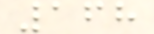168
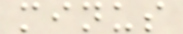minus
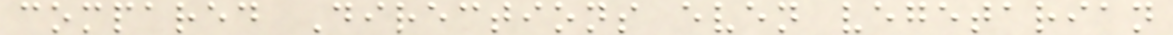compared Directions even vegetarian
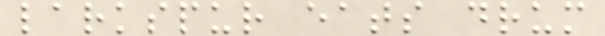larkspur eats drum
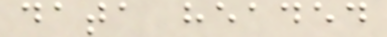data headed
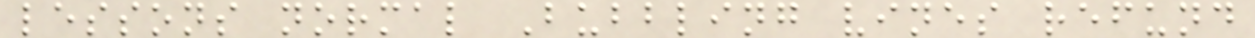lessons normal Bubbling vines refund
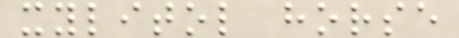xylitol horse
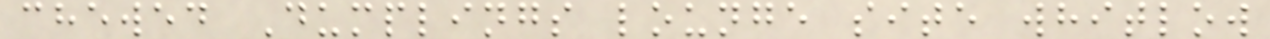chewed Dumplings lounge site whitlow
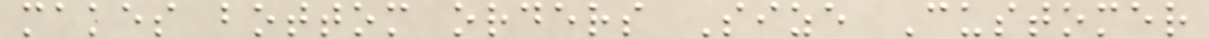makes bottom orders Size Customer
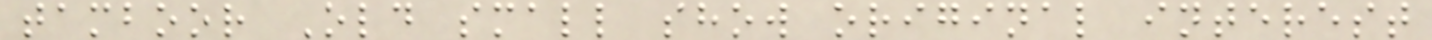tamboor Old small show original interest
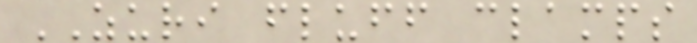ZURI fluff clamps
